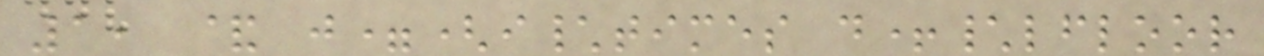1, & j=(i\times d+\lfloor
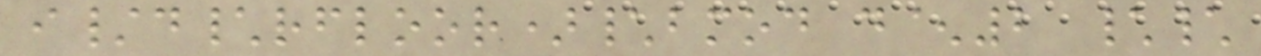i/d\rfloor)\bmod d^2 \\
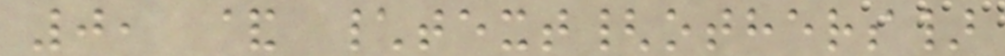0, & \text{others}
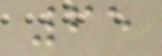65
